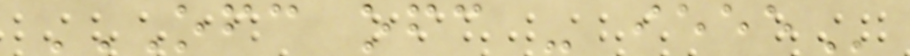OFC OFC - IEEE
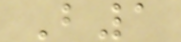B1
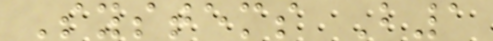Systems B1
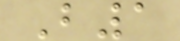B1
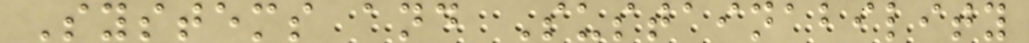Systems and Sustainability
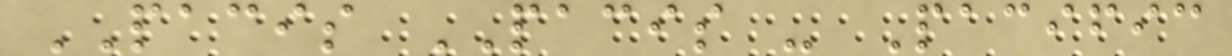PACIS PACIS - Pacific
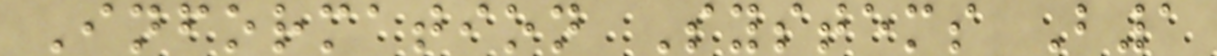Information Systems B1
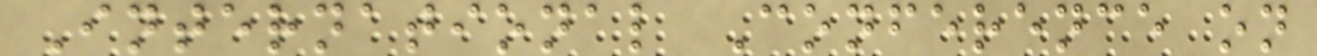International Conference on
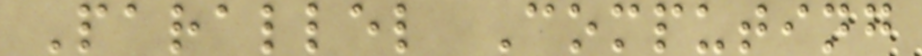Parallel Computing
